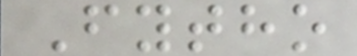Fytho
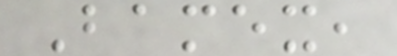Bamex,
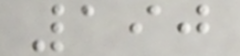190
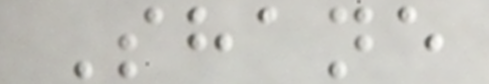Shane
